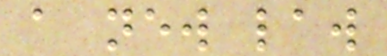a new law
